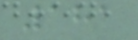181
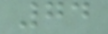74
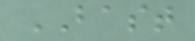BAST
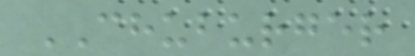CHUBURGER
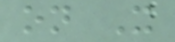on X
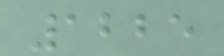1225
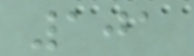101
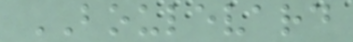BOULEVARD
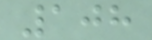108
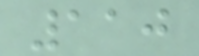110
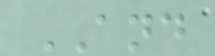AND
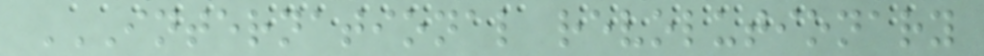INTERNATIONAL REVOLUTIONARY
